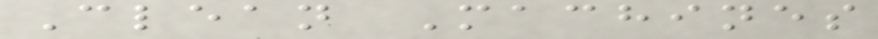Clean Machines
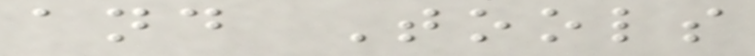and Tools
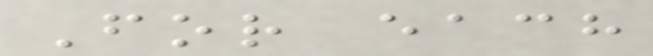For each
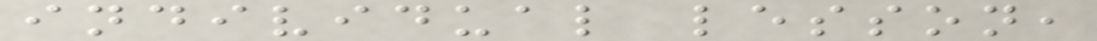individual lesson,
